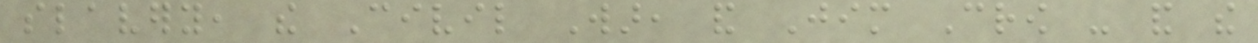slavery, the Civil War, and Jim Crow - and the
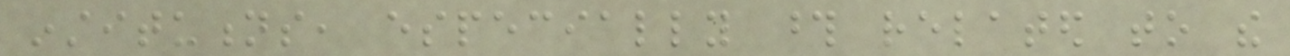institutions, especially those related to the
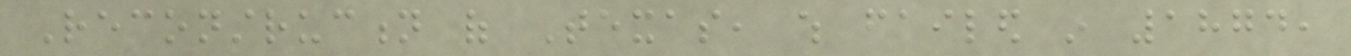Reconstruction of Texas, which failed in 1874,
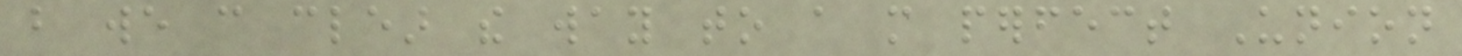but we can clear the way to a more perfect Union
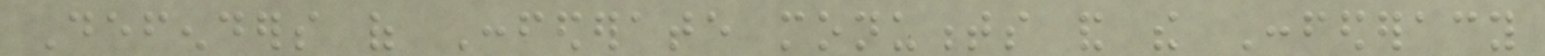Defenders of Confederate monuments and the Confederacy
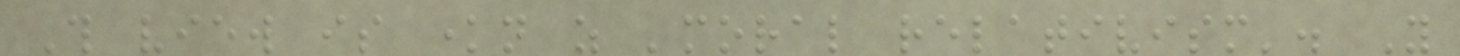This view is known as 'moral relativism'. You
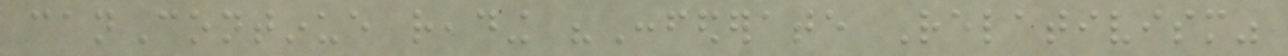canContinue reading "Confederate Relativism"
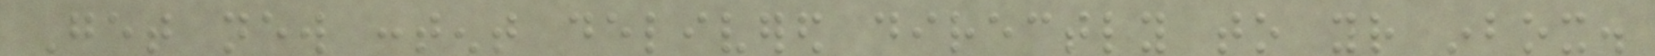Get new content delivered directly to your inbox.
